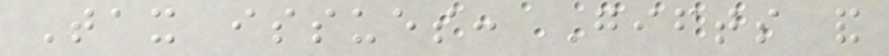Tax issues: Gifts and
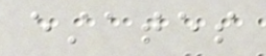estates
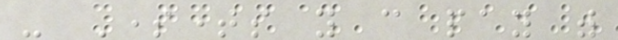- Sometimes you can pay with
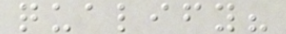qualify?
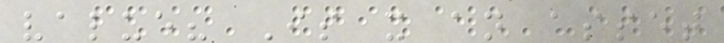value? Is it an asset
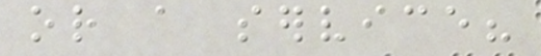or a service?
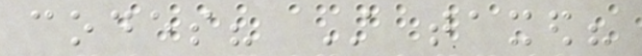codes? Still taxed?
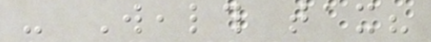- Wealth tax?
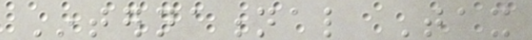International Tax
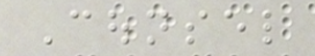Counsel
